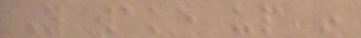You wake up in
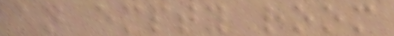an empty room
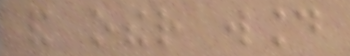and other wound
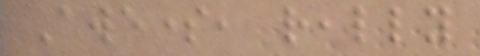Awesome, really
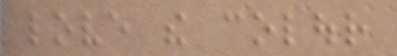love the colour
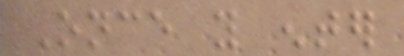Once you enter
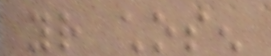your chosen
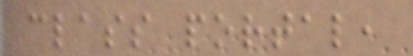class portal,
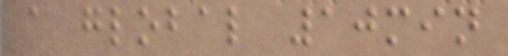a global 10min
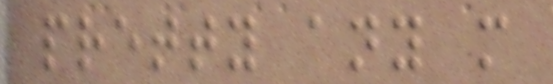pretty any more
